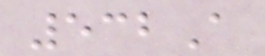532A
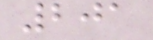201
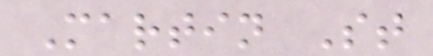Martin St
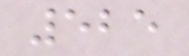525
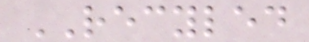RECYLED
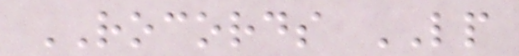ROCORDS LP
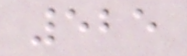525
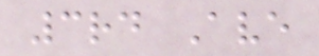3rd Ave
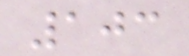103
